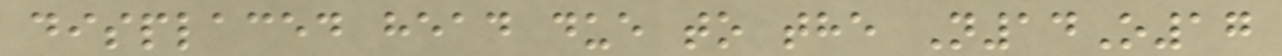displaced head due to the N14O17
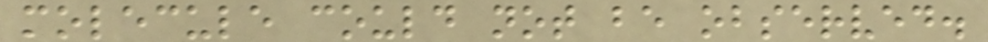molecule could not be observed.
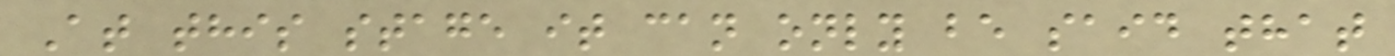At this stage it can only be said that
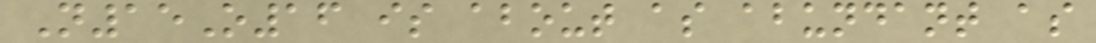N15O16 is about as abundant as
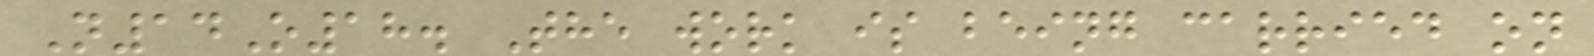N14O18. The work is being carried on
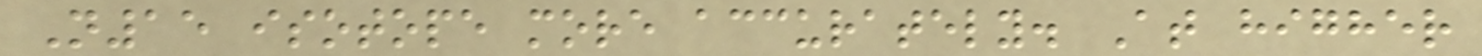N15 isotope more accurately. At higher
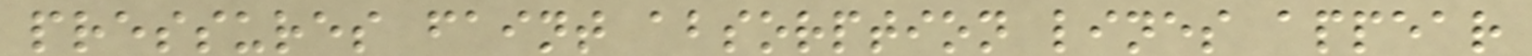pressures faint absorption lines appear
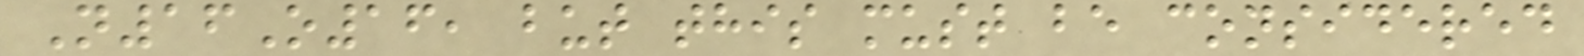N16O16, but this must be considered
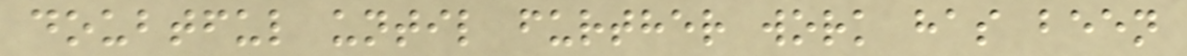doubtful until further work has been
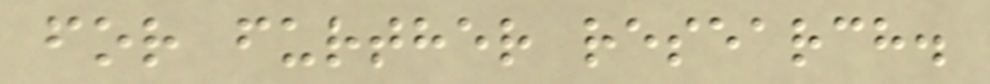for further research.
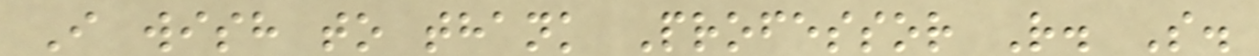I wish to thank Professor R. S.
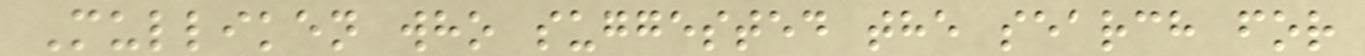Mulliken who suggested the search for
